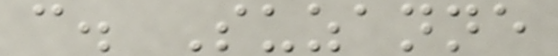c. Suzanne
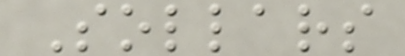Sollars
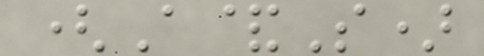(A&S)
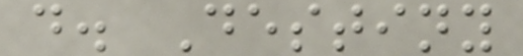d. Destiny
